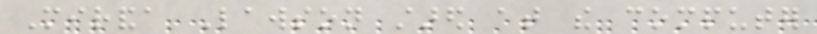Miranda Lawson stared at the computer
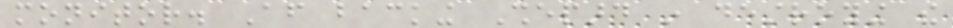monitor. After backing Shepard in destroying the
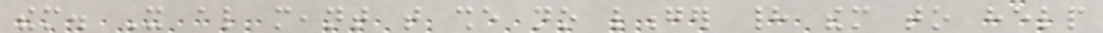them. It also meant that she no longer had them to help
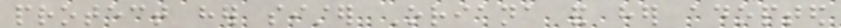protect her sister Oriana and her adopted
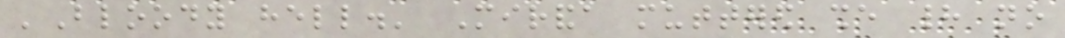'Bloody hell.' Miranda muttered she had no
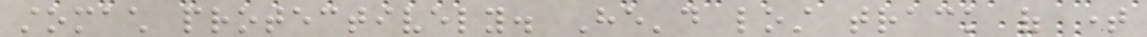stomach protectively. He'd lost track of time
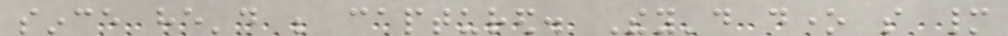since he'd be captured. They'd done so many
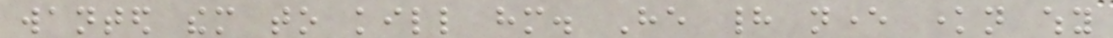wanted them to kill him. He had never known why
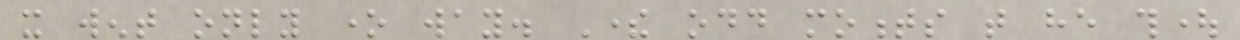it went only one way. There odd moments that he thought
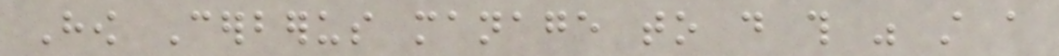How Cerberus manage to do this was still a
